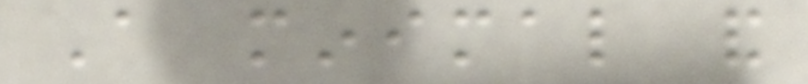A minimal and
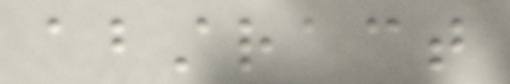abstract
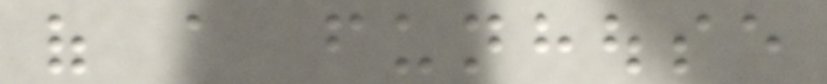of a funhouse
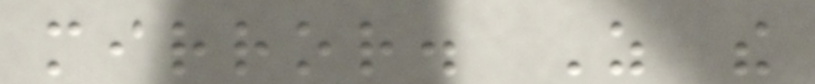mirror. As the
